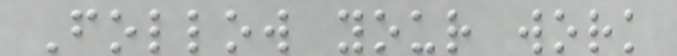Follow your work
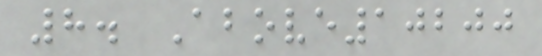8. Above10200
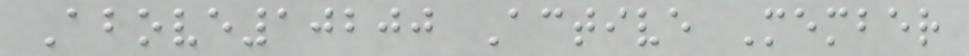Above10200 Active Member
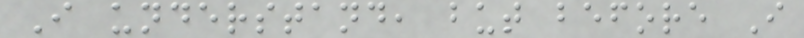I understand, but before I
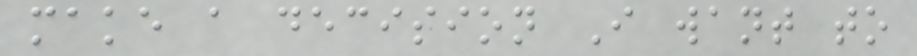make a decision I want to
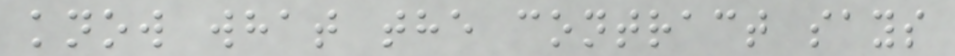know what the contract says
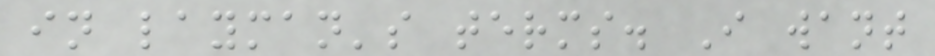in layman's terms. I want
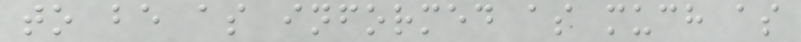to be as informed as much as
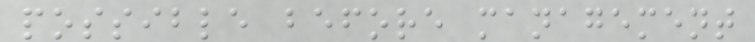possible before management
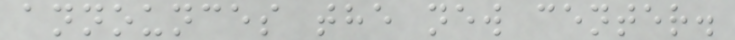announces the new center.
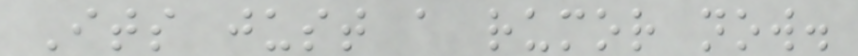Its just a rumor now.
